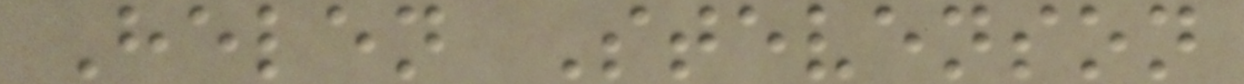Helen Stevenson
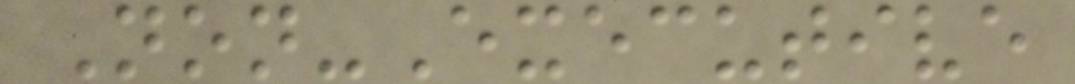Non-Executive
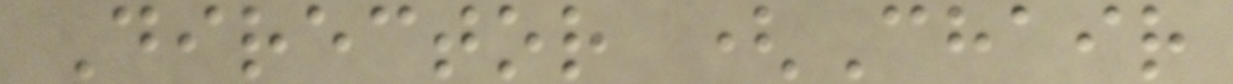Director (Chair
